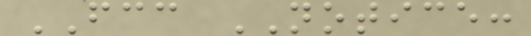FCC NOTICE:
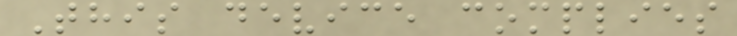This device complies
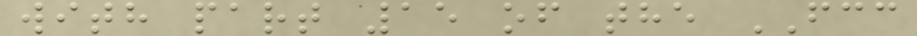with part 15 of the FCC
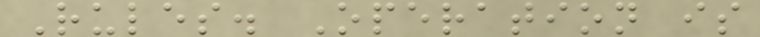Rules. Operation is
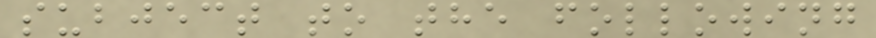subject to the following
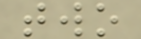two
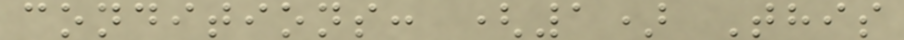conditions: (1) This
